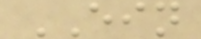EIN
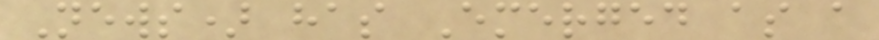News) has Emerged as a
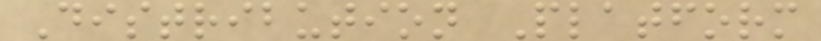Distribution Platform
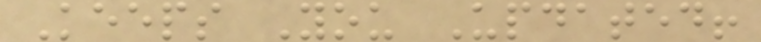Keeps You Updated!
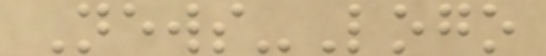News-Logo
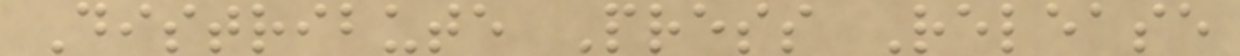Distribute Press Release
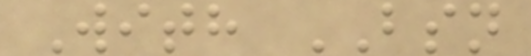With BSN
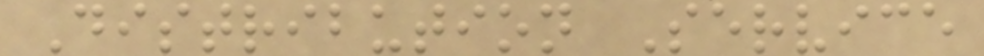Distribution Service
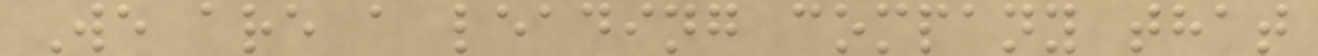We are a leading company that
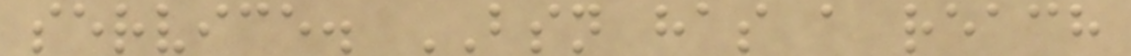service. BSN has a reach
